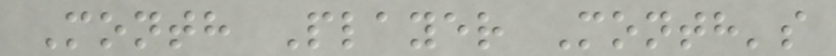Month Player Month's
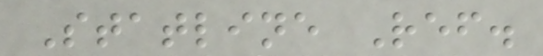Statline Ref.
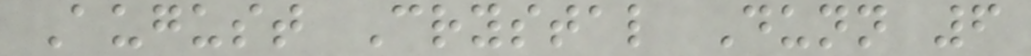August Crystal Dunn 6
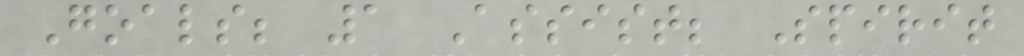Goals; 1 Assist; Spirit
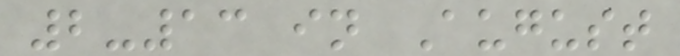2-13 in August
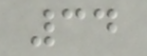34
